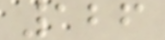126
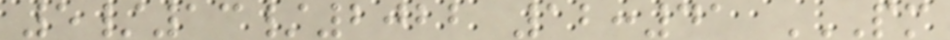5/13/2022 12:41 PM
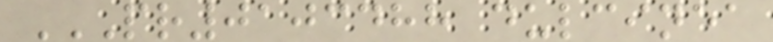PR0103488 DULCINEA
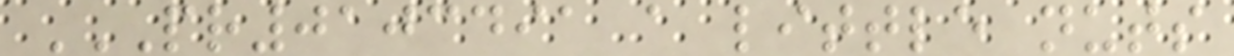PR0103491 A LITTLE NUTS
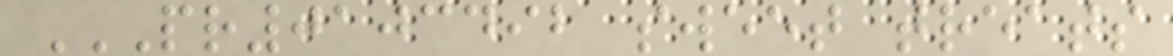PR0103492 SWEET TREATS
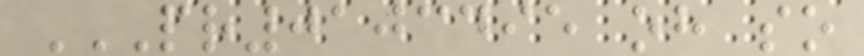PR0103495 OH SO
